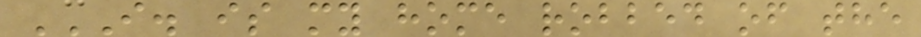I. IS MY HOME ROBBED OF THE
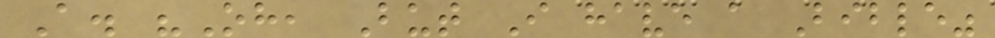A. "Oh, But I have a Bible"
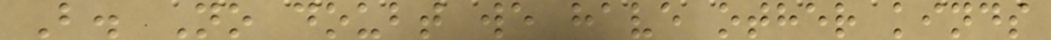B. No doubt we have other kinds
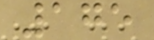175
